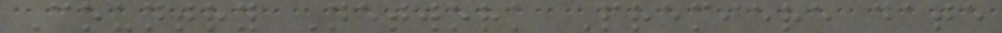Country Network Premiere date
